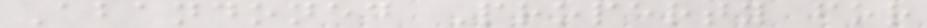Abandoned Property for
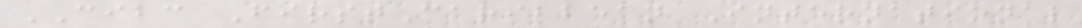CIBC FirstCaribbean International
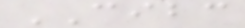CIBC
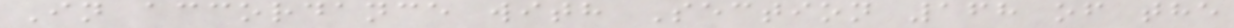In accordance with Section 168 of the
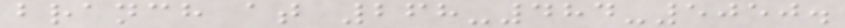branch at 268-484-5050.
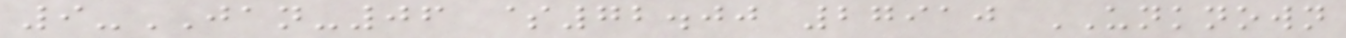9-JAN-06 $72.00 27910 UNKNOWN
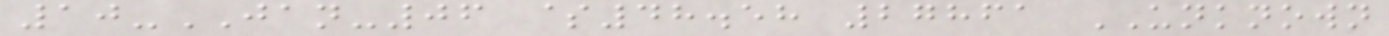10-JAN-06 $48.58 27861 UNKNOWN
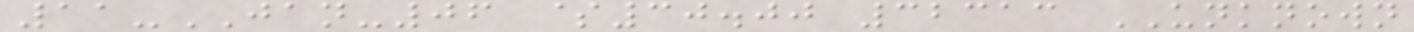11-JAN-06 $30.00 32313 UNKNOWN
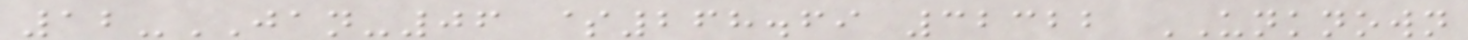12-JAN-06 $268.69 32322 UNKNOWN
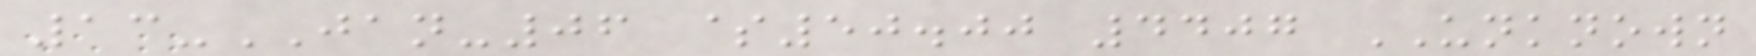13-JAN-06 $50.00 4407 UNKNOWN
